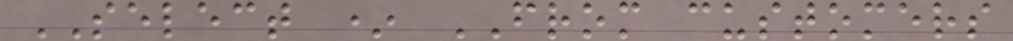SELECT * FROM customers
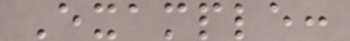Example:
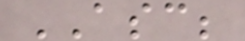ASC;
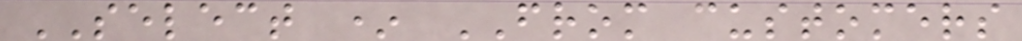SELECT * FROM customers
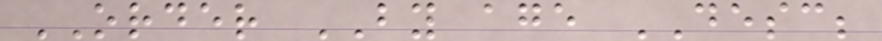ORDER BY age DESC;
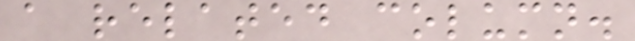a related column.
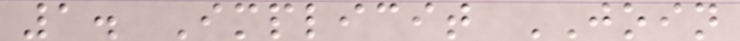1. Implicit JOIN
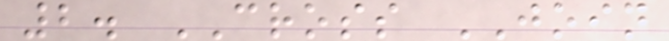2. CROSS JOIN
